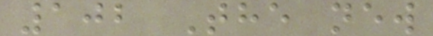102 The new
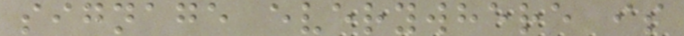signage everywhere is
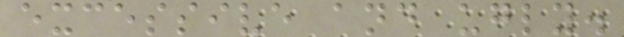excessive and ugly.
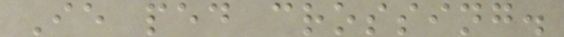Ie ped crossing.
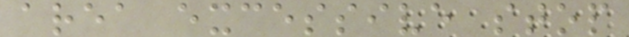area excessive stop
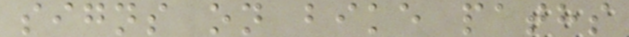signs on bike paths
